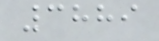3889
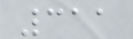311
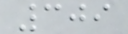309
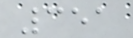351
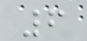6
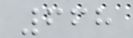668
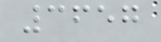3657
